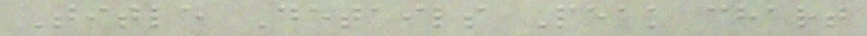Title Details Peak chart
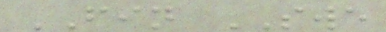FIN SWE
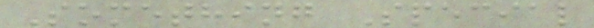Something Special
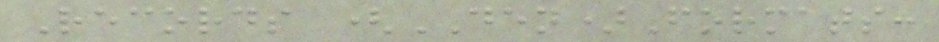Records (DEN)Formats:
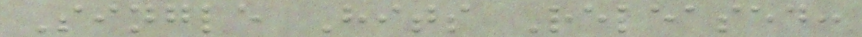Single Hits Released:
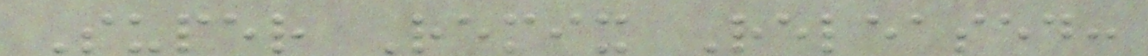Super Remix Released:
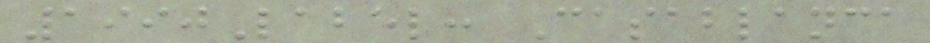1990Label: Casablanca
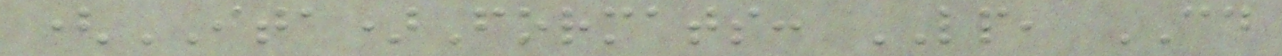(ITA)Formats: LP, CD
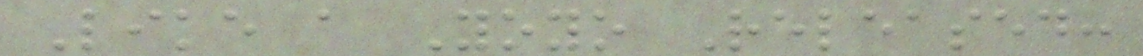Like a Yoyo Released:
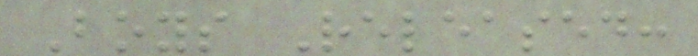Boys Released:
